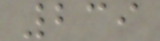239
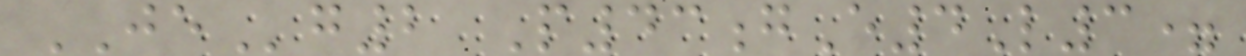JEg2 P43gE4L3=
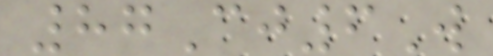87Cj6W
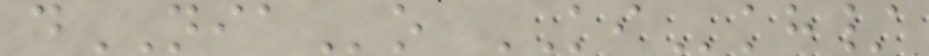dNIAo KIkh/
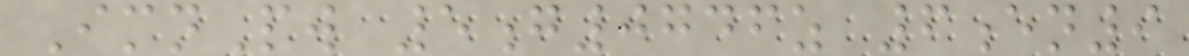ImnPw 5g0746z 6en9
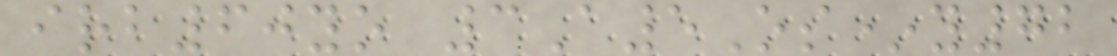irb60yo 3A5Os*y72
